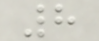8
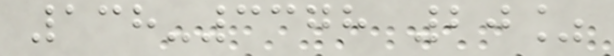138-3378 20%
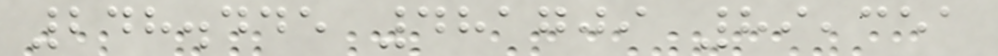248.445 481709 89,351
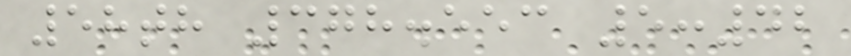58th 378.553 5:42
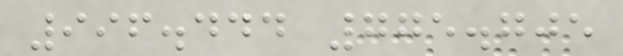996.444 775.705
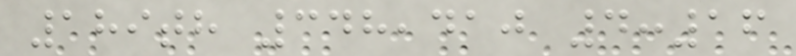189th 348,410 4:16
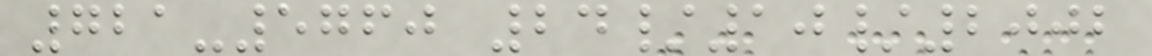721-5760 24/10/2002
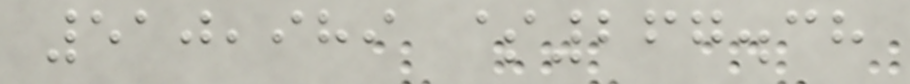510,989 $267.38
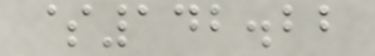$142.22
